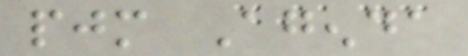pjm Agenda
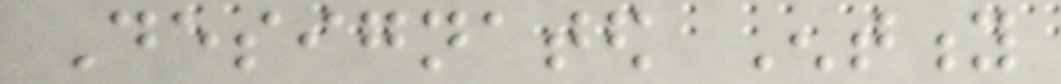Designated Entity
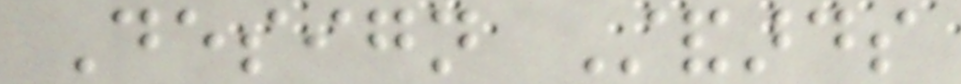Design Standards
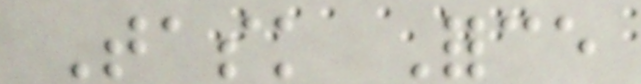Task Force
